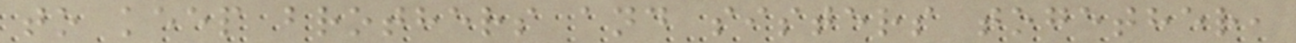to keep brothers and sisters together,
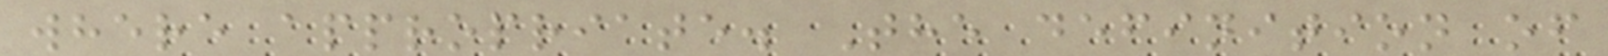where appropriate. The definition of
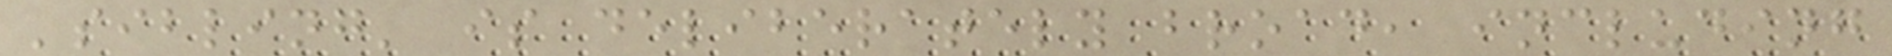'sibling' is deliberately broad, including
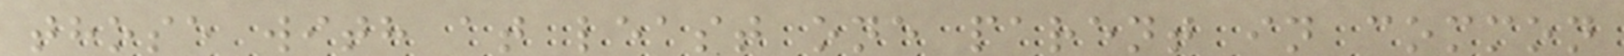those with at least one parent in common
